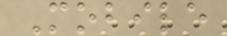Mobile
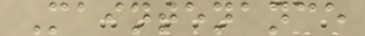Maintenance
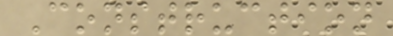Construction
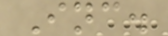Inc.
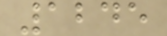1245
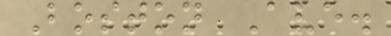Boston Ave.
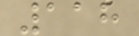118
